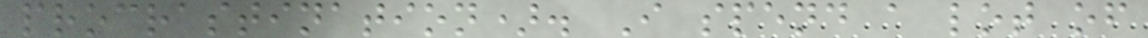procrastination). I spend a lot of
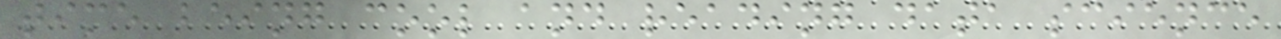time being cool and reading data science
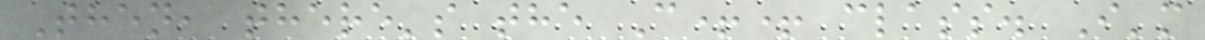Then, there's the C++ class. I'm
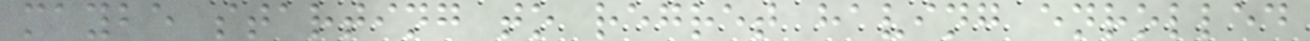maybe starting to regret having enrolled
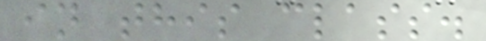in this class.
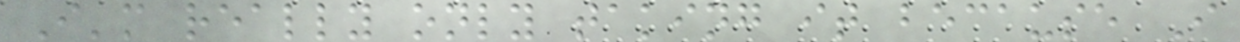I'm really only taking it because I
